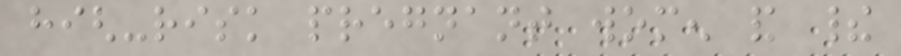high-risk pregnant women and their
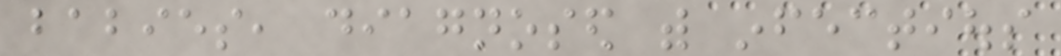babies, diagnosed with infectious
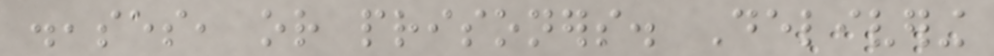diseases, or prisoners. Delivering
